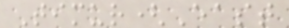Timur(East
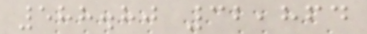588.80 32,864
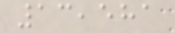13,581
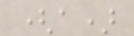(a)
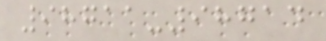98711-98714
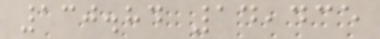130.84 14,435
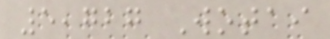5,727 Wotai
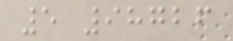5 98726
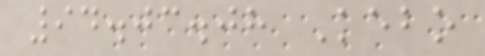94.03.08 Kebo
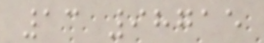13 98715
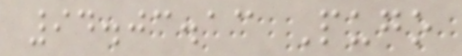94.03.13 Pugo
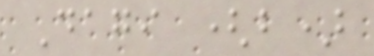Dagi (b)
